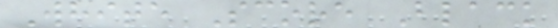White Score Black
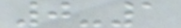0-1
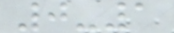0-1
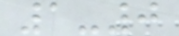1-0
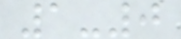1-0
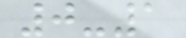0-1
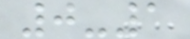0-1
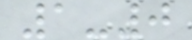1-0
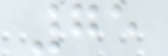75
